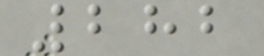282
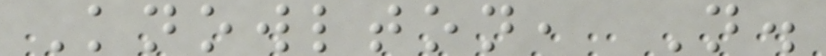Knowlton, N.
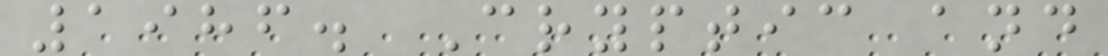1986. Cryptic and
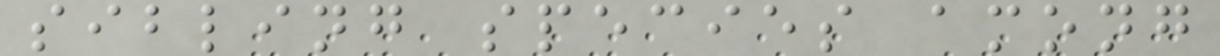sibling species among
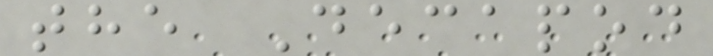the Decapod
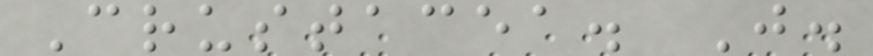Crustacea. J.
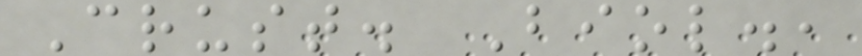Crust. Biol.,
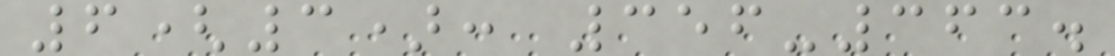6(3): 356-363.
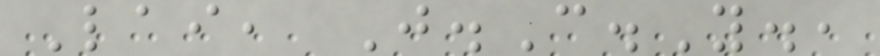Lai, J.C.Y.,
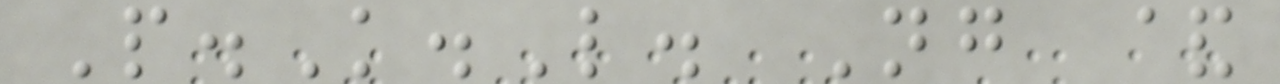P.K.L. Ng &
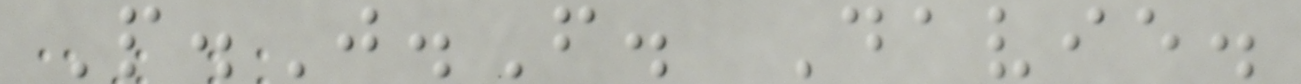P.J.F. Davie.
